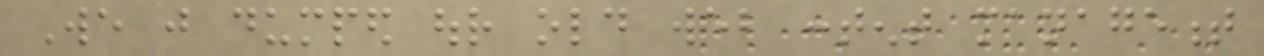We just dumped our old web content management
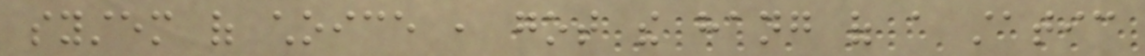system of choice , got the hang of a static
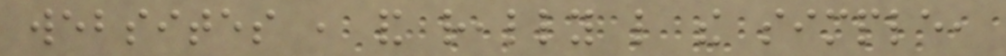websites , and really like the simple,
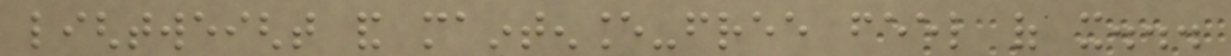lightweight and maintenance-free feel of it...
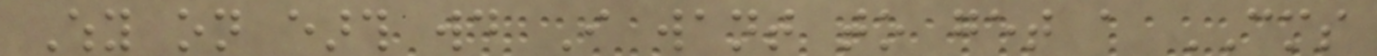Why on earth would I want to get a CMS
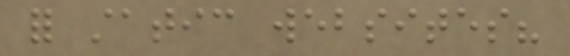for static websites?
